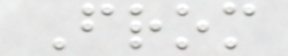From
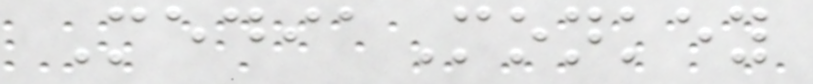MediaMonkey
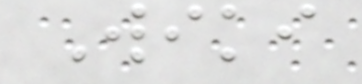Wiki
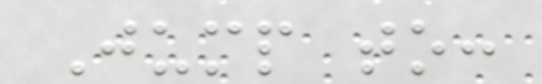Jump to:
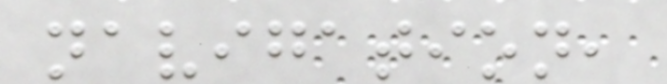navigation,
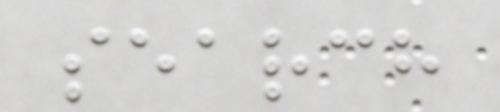search
